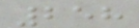258
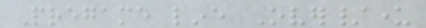Pregame line Over/under
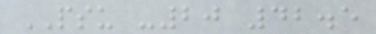PSU -20 42.5
